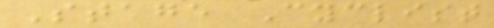Stage Cyclist
